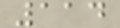114
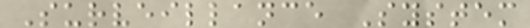Surveillance System
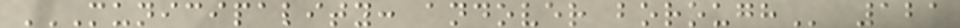MUNICIPALITY: ANDOVER BOROUGH 121
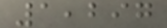1,297
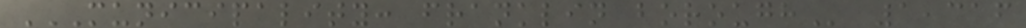MUNICIPALITY: FRANKLIN BOROUGH 1,316
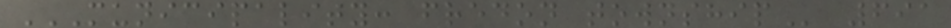MUNICIPALITY: FREDON TOWNSHIP 691
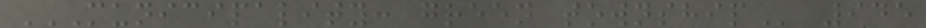MUNICIPALITY: GREEN TOWNSHIP 945
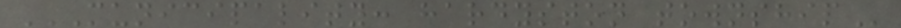MUNICIPALITY: HARDYSTON TOWNSHIP
